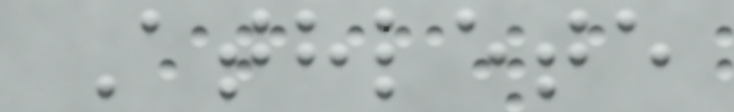Athlete
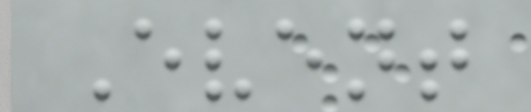Event
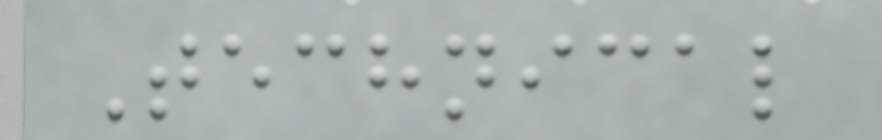Technical
